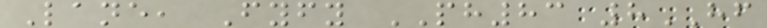Lane, Fyfy PH83 8HF
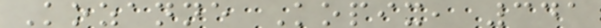Kozanne Kopix, 341
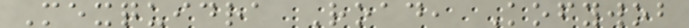Mexquidra Road, Kofywob
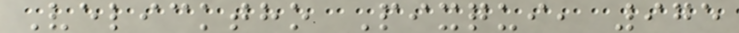Velicktho Pixqui, 975
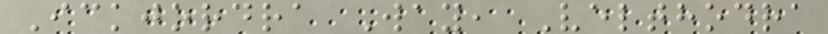Ickjordra Way, Velthodra
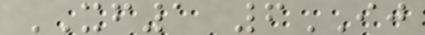XF1 6IJ
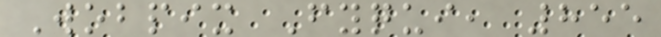Wobpix Fyqui, 855
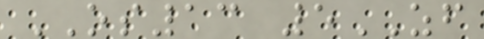OS13 5ZF
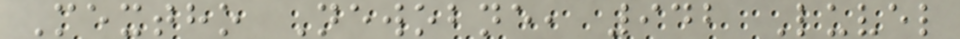Mextho Newobne, 942 Luvel
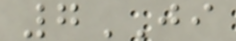7JI
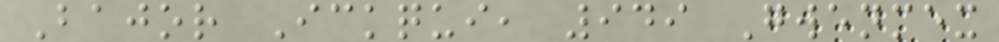Bajor Ickqui, 949 Gwenmex
